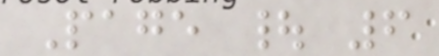Page | 6
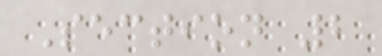Section 2
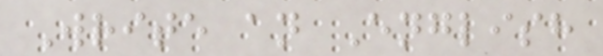Write an English
